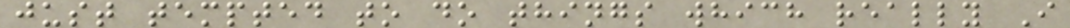just tempted to do things which really I
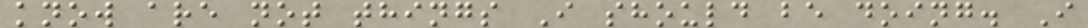know are not things I should be doing. I
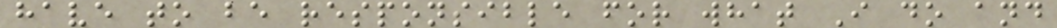have to be responsible for what I do and
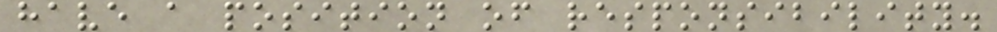have a position of responsibility.
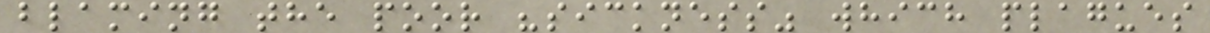blaming the poor "sickness" which plagues
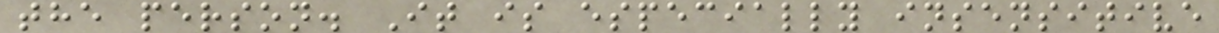the person. It is especially insensitive
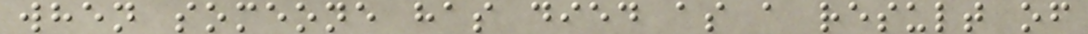when someone has died as a result of
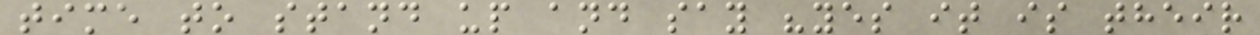time to stand up and say "yes it is their
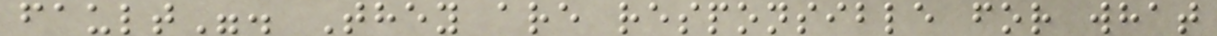fault". They are responsible for what
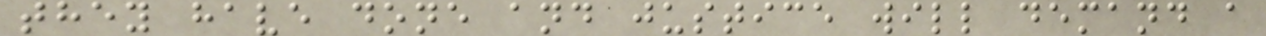they have done and justice will demand a
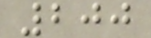200
